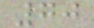70
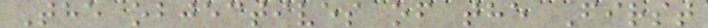The objectives of the First
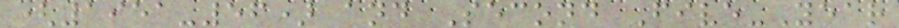(1951-56) and Second Five-Year
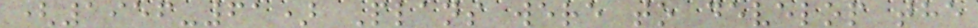(1956-61) Plans were to develop the
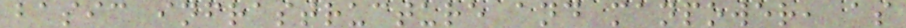basic infrastructure and manpower, as
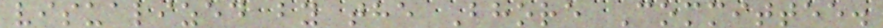visualized by the Bhore Committee.
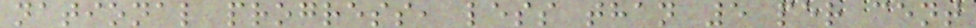national progress, less than 5 per cent
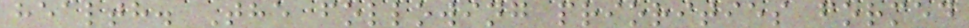health. The following priorities formed
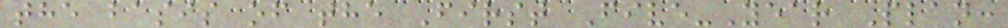the basis of the First Five-Year Plan:
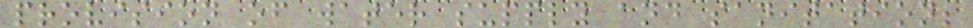provision of water supply and sanitation;
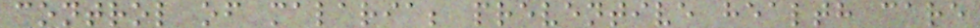control of malaria; preventive health care
